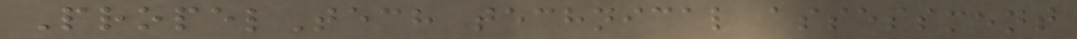PropelTech technical assessment
